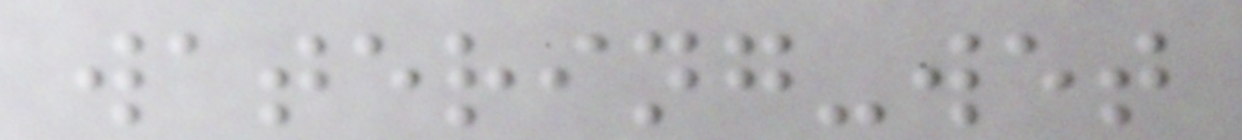watering-wet
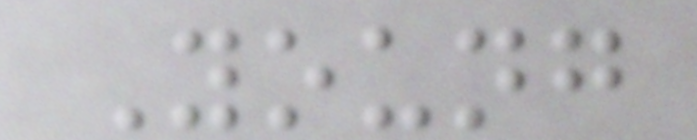Young
